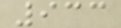933
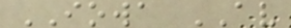IOWA AV
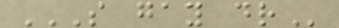S GAY DR
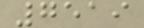7519
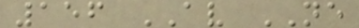156 AV NE
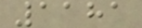1181
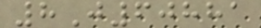8J60881
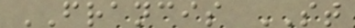FRANCIS ST
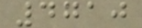4710
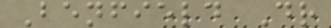Benfield Dr
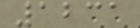1231
